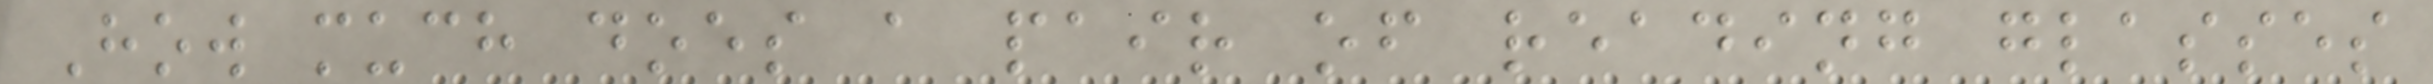How much does a pair of reading glasses
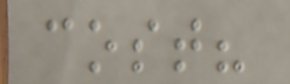cost?
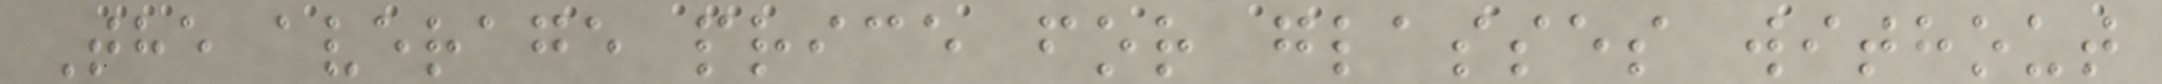The average price for glasses without
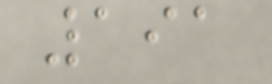191
